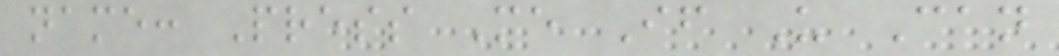name: Press Me If U Can
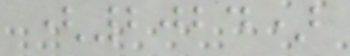(2024)
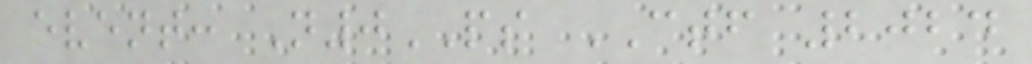event: N0PS CTF 2024
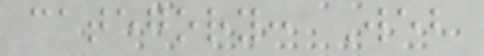category: Web
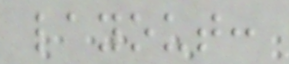layout:
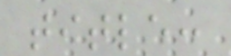title:
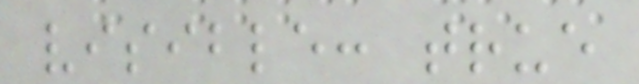visible: true
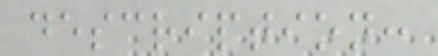description:
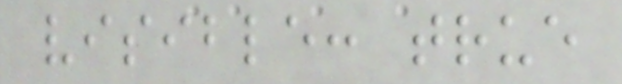visible: true
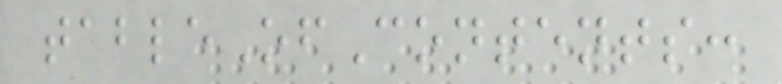tableOfContents:
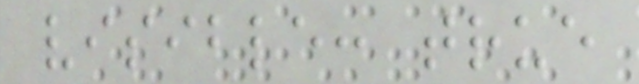visible: true
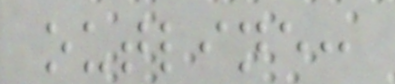outline:
